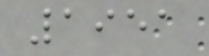1951
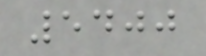5400
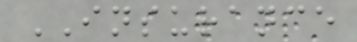INSURANCE
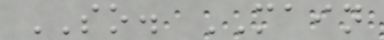SO. MAIN
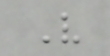V
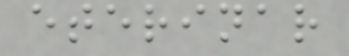eterinar
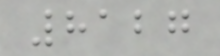8127
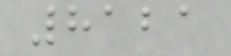8121
